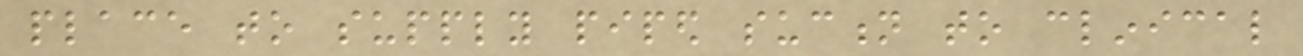place to supply piped suction to clinical
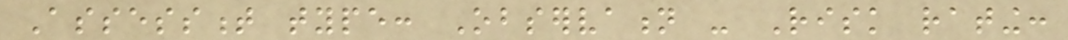Assessment type: Observation - Risk rating:
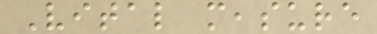Vital measure
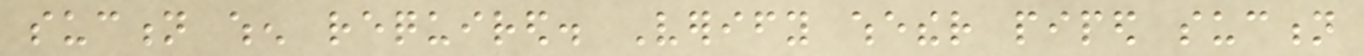suction when required. Verify whether piped suction
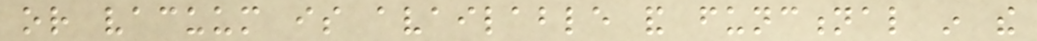or vacuum is available and functional in the
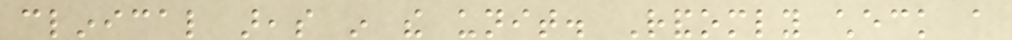clinical areas in the unit. Randomly check a
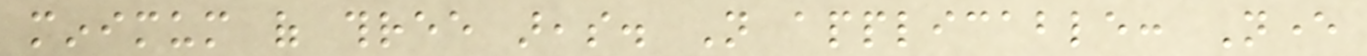minimum of three areas. Not applicable: Never
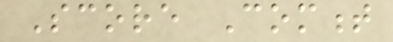Score Comment
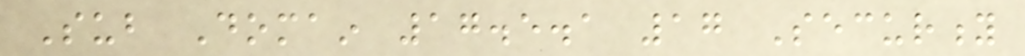Sub Domain 17.5.1 17 Security
